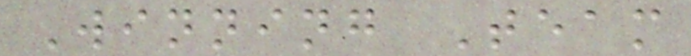Winning Team
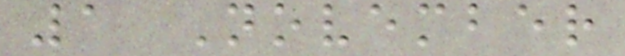1 November
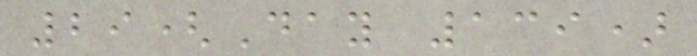29(Day 139)
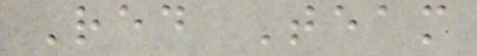Red Team
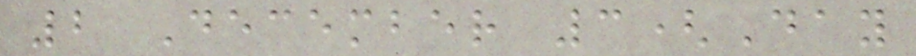2 December 3(Day
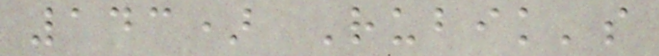143) Rubik's
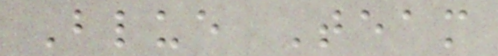Blue Team
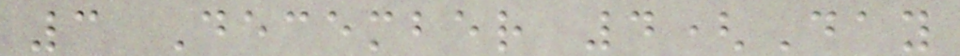3 December 4(Day
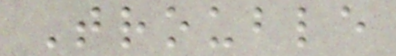Trouble
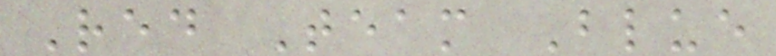Red Team Blue
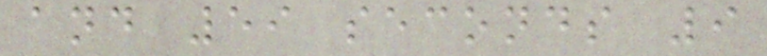and 59 seconds 9
